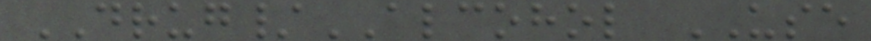DRUG/ALCOHOL USE
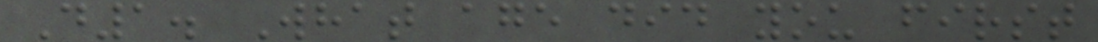D1. What age did you first
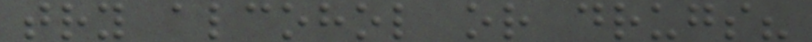try alcohol or drugs?
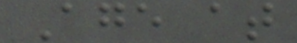Age at
